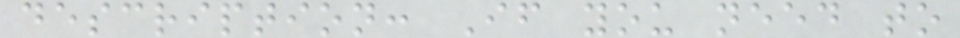description: If you need to
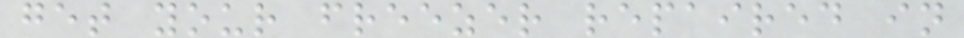get your freezer repaired in
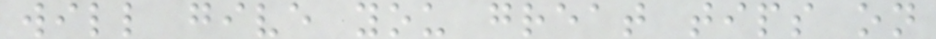will give you great tips on
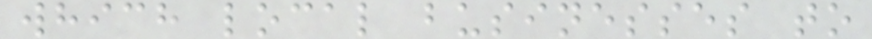which local businesses to
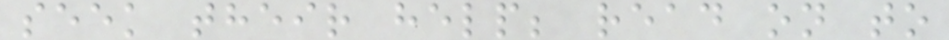seek their help; read on to
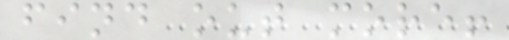find out more!
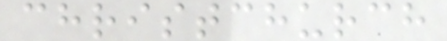christchurch
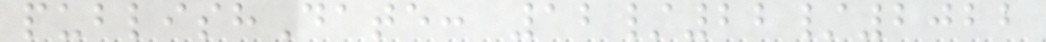publishDate: 12/22/2022
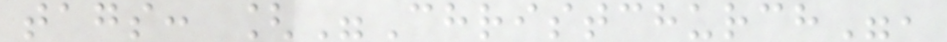tags: ["Christchurch",
